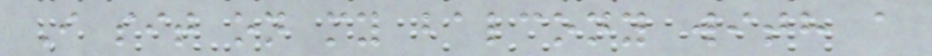I sit on my balcony with a
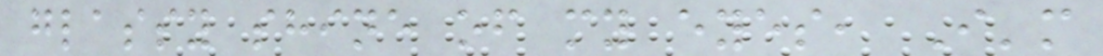glassy shine of my eyes, I'm
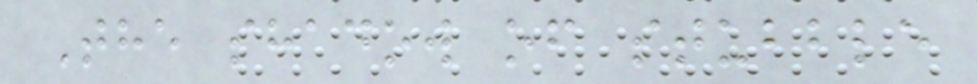The shadow of stubble
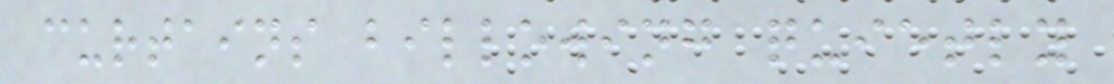curtains billowing quietly
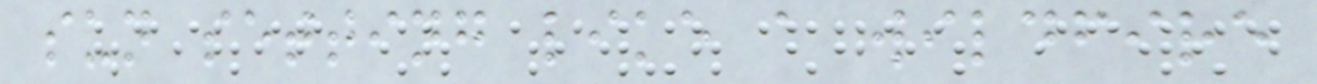sun setting like a wildfire
